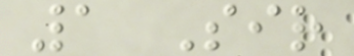1 Sir
